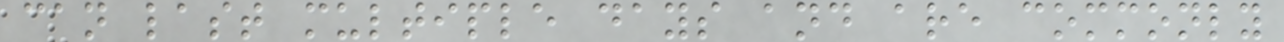can last multiple days and are commonly
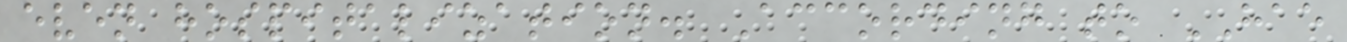even hospitalization. According to HAE
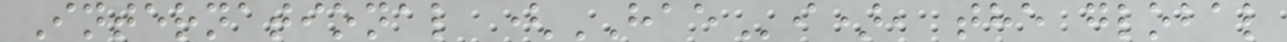International (HAEi), the global
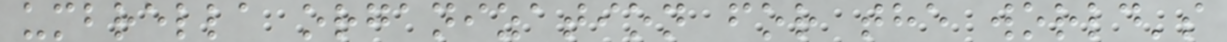umbrella organization for the world's
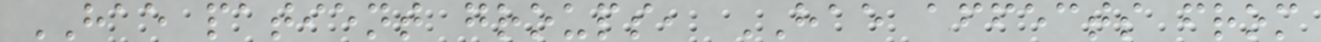HAE patient groups, HAE affects from
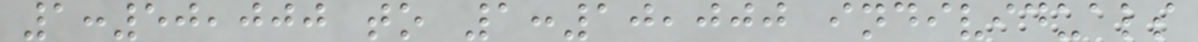1:50,000 to 1:10,000 individuals
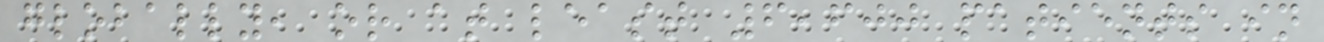globally, or at least 6,600 patients in
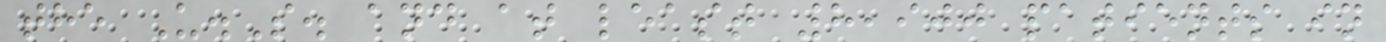the U.S. and at least 8,900 patients in
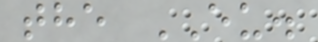the EU.
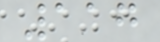117
